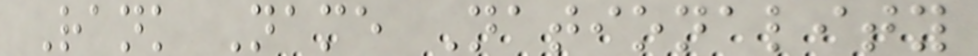Rank Name Nationality
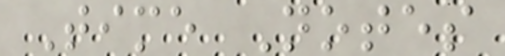Time Notes
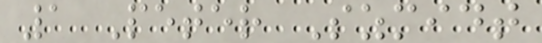1 Peter Szmidt
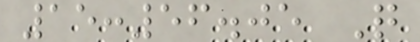15:56.05 Q
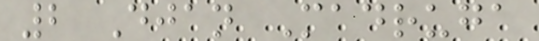2 Djan Madruga
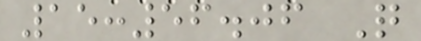15:56.06 Q
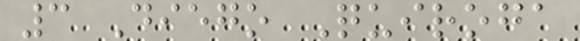3 Diego Quiroga
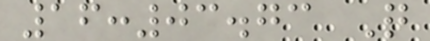16:03.73 Q
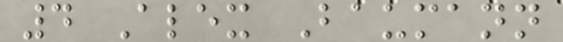4 Alex Baumann
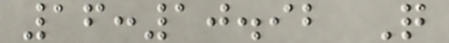16:10.92 Q
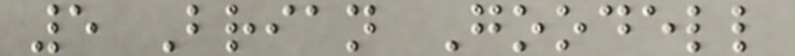5 Brian Goodell
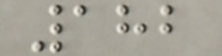182
